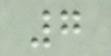7
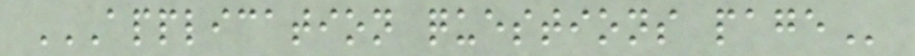APPLICATION QUESTIONS PAGE
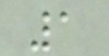1
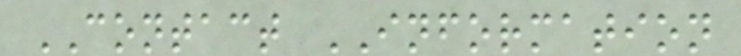CONTACT INFORMATION
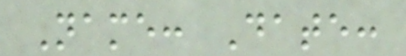Name: Date:
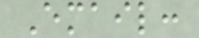Email:
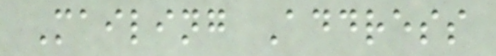Mailing Address
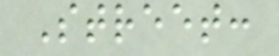Street:
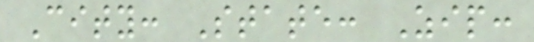City: State: Zip:
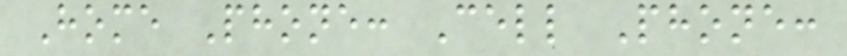Home Phone: Cell Phone:
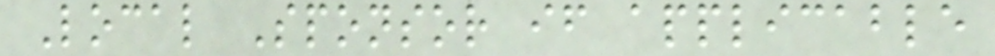Local Sponsor if applicable
